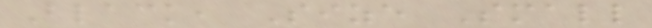Black, Size Small
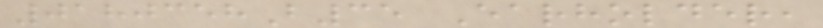0180358B35 Earholder,
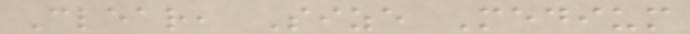Clear, Size Medium
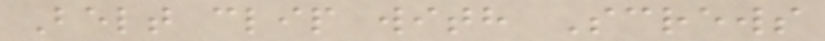Belt clip with Screws
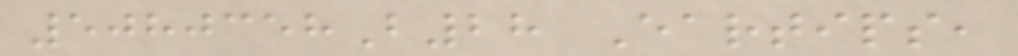5080358B28 Eartips,
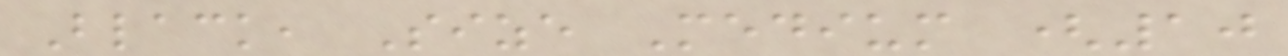Black, Size Medium (10
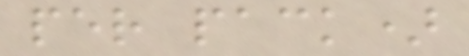per pack)
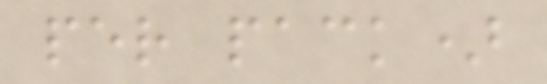per pack)
